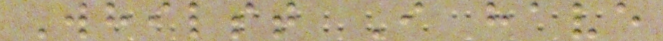Whilst I have
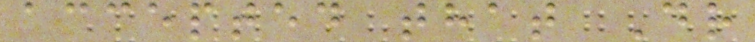accepted that Dr
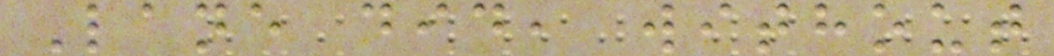Lane did, without
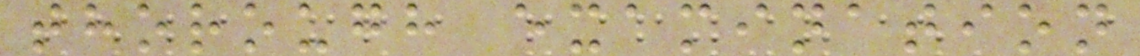thorough examination
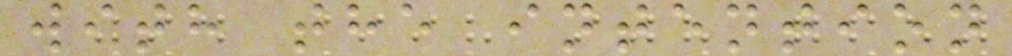with the intention
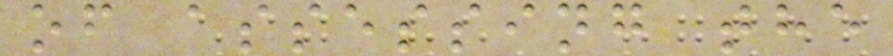of assessing the
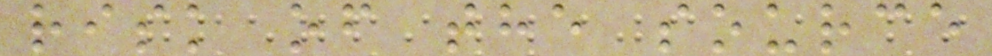risk of the source
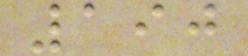190
